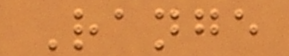Range
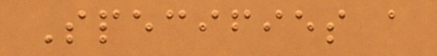Specifies a
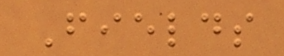Fields
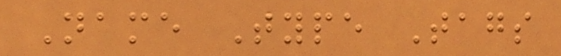Name Type Tags
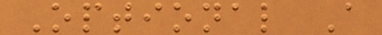Optional A
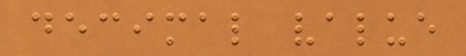decimal value
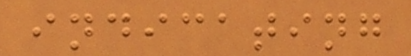indicating
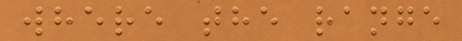where the range
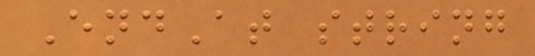EndAt string
